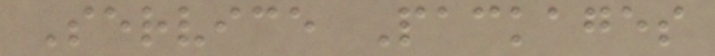Service Packages
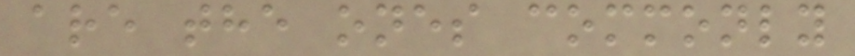are the ones commonly
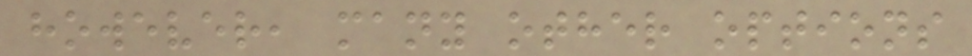however, many other options
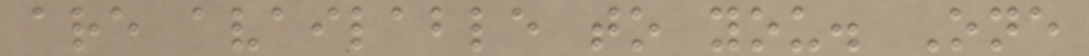are available to you. One
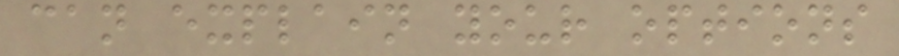can explain your options
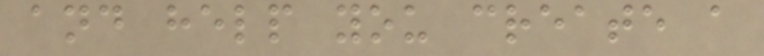and help you create a
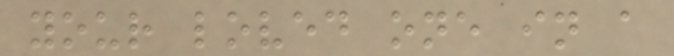your loved one in a
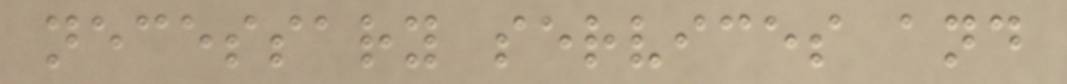necessary services and
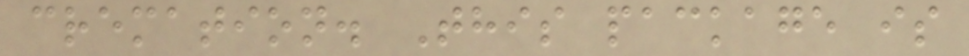cremation. This package is
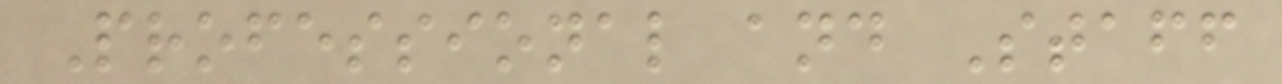Professional and Staff
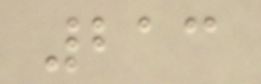213
